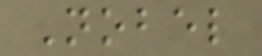Nobel
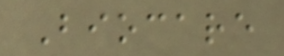Biocare
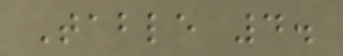Table 4.
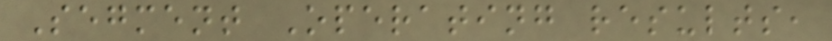Segment Operating results,
